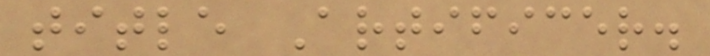title Artificer.
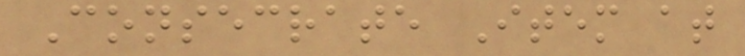Consecrate Item at
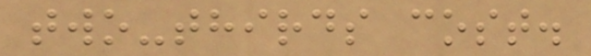two-thirds cost.
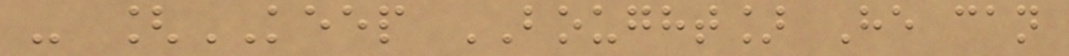- [KEEP BOUGHT] He can
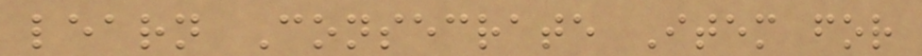learn Consecrate Item for
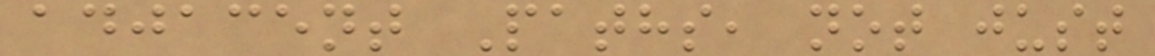adjacent Paths, not just
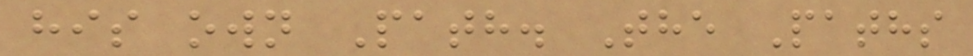his own Path. The Paths
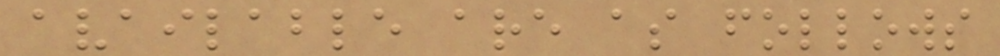available are as follows
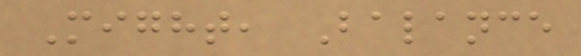Might, Balance
